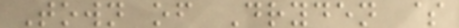Town of Dryden $
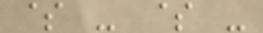$ - $ -
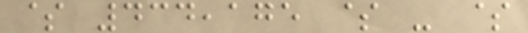$ 434,175 $ - $
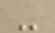-
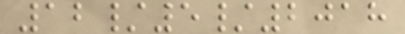12/5/2018
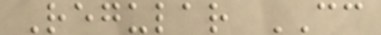Regular CC
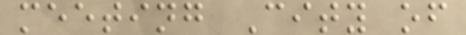meeting City of
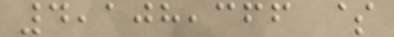4,108,366 $
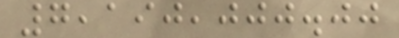7,190,000.00
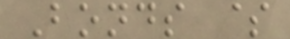Bonds $
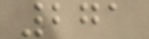271
